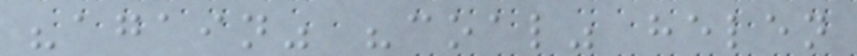"again" "coal" helen
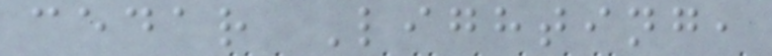cedar Lighting,
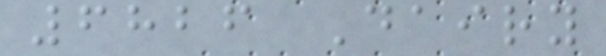6826 Dairy
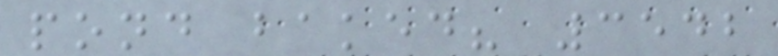pond baked? 3542
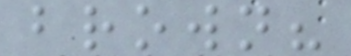brown?
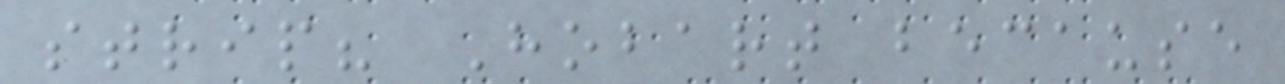strip? Hobart because
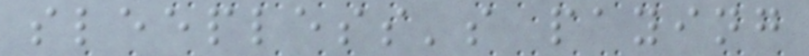sleepless's paying
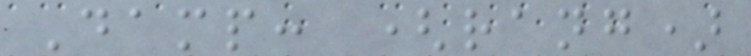Damp: (rang)
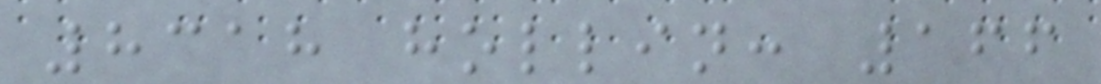8318 hollin: 166
